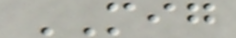MIG
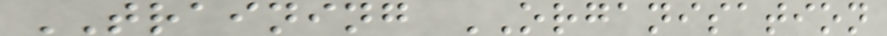TRAINING ORGANISATION
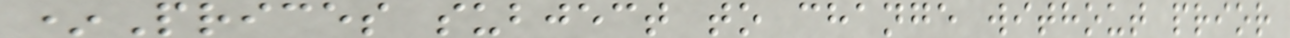*Prices subject to change without prior
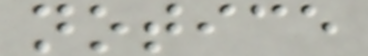notice
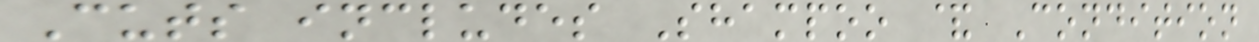Cuts includes Shampoo & Condition
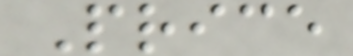Price
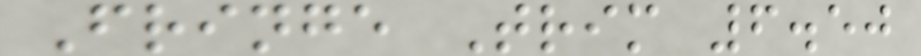Fringe Trim 6.50
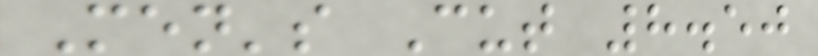Men's Cut 8.50
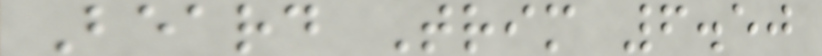Beard Trim 6.50
